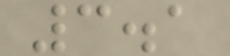3.1
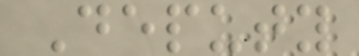Deputy
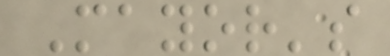Mayor's
